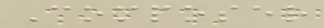Composer
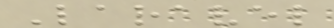Laravel
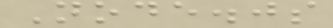Node.js
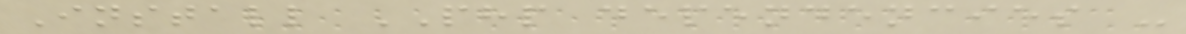Install PHP dependencies -
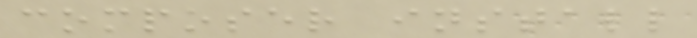composer install
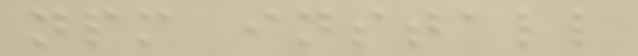npm install
